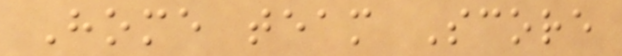Home team Score
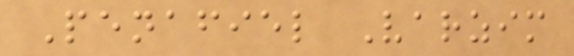Penafiel Varzim
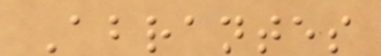Abrantes
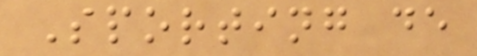Sporting de
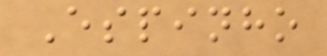Espinho
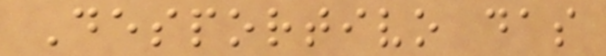Desportivo das
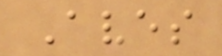Aves
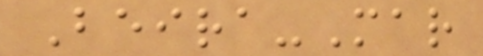Beira-Mar
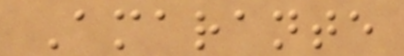Amarante
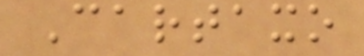Cartaxo
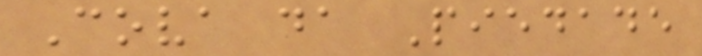Cova da Piedade
